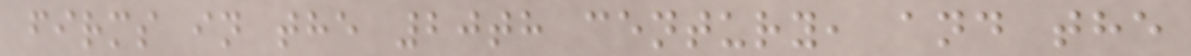firms in the 20th century, and the
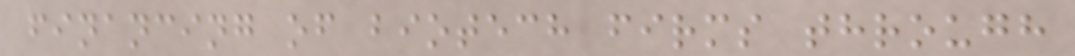financing of biotech firms through
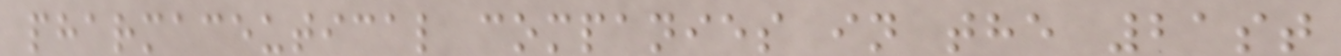pharmaceutical companies in the 21st
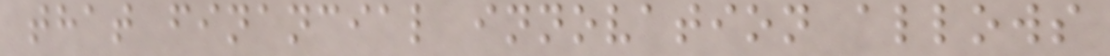that financial innovation allows
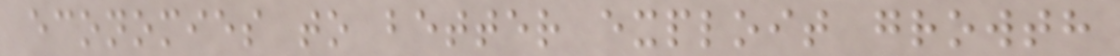economies to better exploit growth
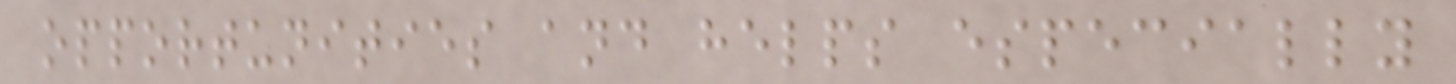opportunities and helps especially
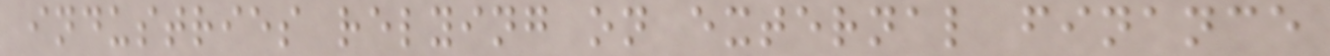industries relying on external finance
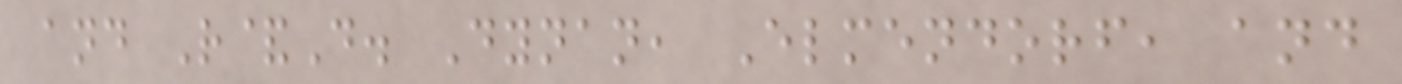and R&D. Dynan, Elmendorf, and
